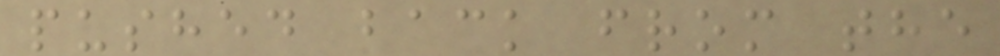pushed back from the
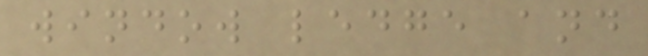window ledge and
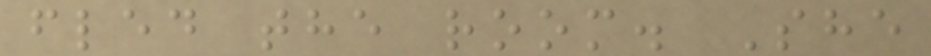fled the room. She
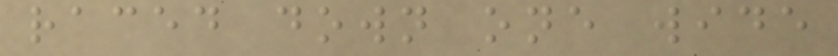raced down one wide
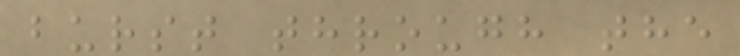burst through the
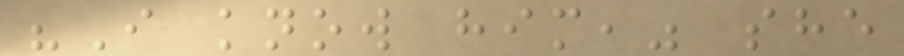"I know him," she
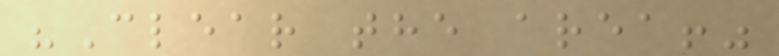"Clear the area!"
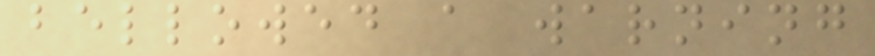bellowed a warning
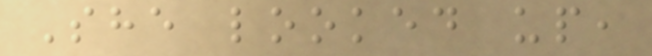She looked up,
